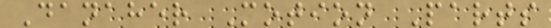Danaher Motion Parts
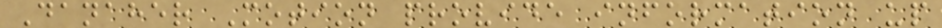Danaher Motion provide information up
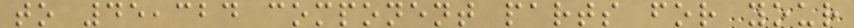to 45,324 component parts for your
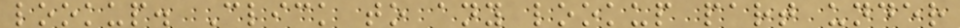lookup. Click to any lookup part under
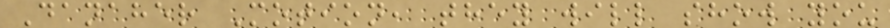Danaher Motion, they will show you
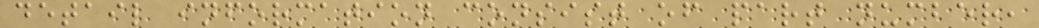detail information consist of part number,
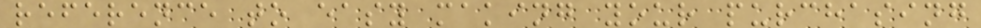reference to easy making your purchasing
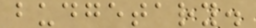budgetary.
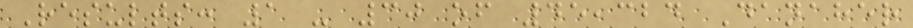Results: 1 - 30 of 45,324 Danaher
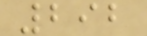292
